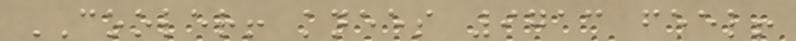COOLER! knees 9713 feel!
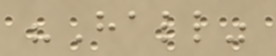"Hall"
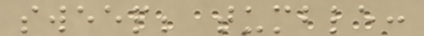sweep; tumble:
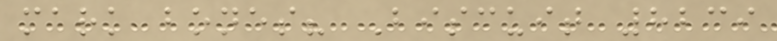mark bones? Biscuit 8239
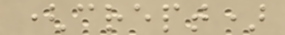(crept)
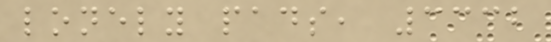lonely pads, 3332
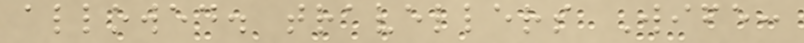allowed. travellers Wife:
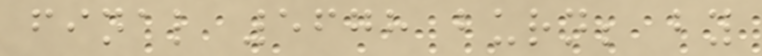final 5678 burn; by
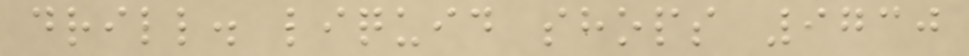drill. liquid shops 9730
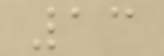13
